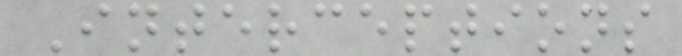Interceptions
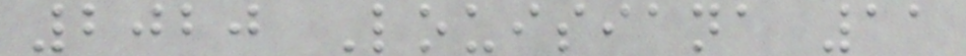2020 Louisiana 11
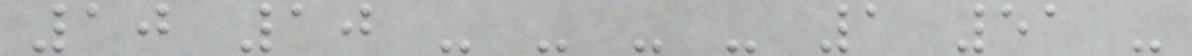10 10 - - - - 1 51 -
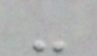-
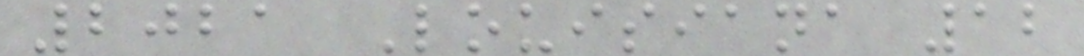2021 Louisiana 12
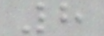8
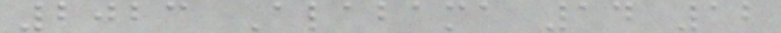2023 Alabama 14 12
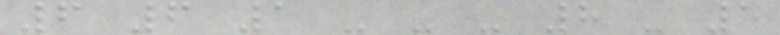6 6 1 - - - 8 - 5
